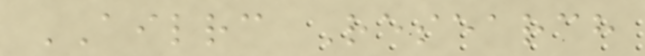AILRC Research
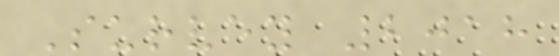Survey 2018
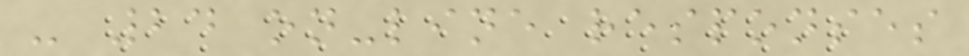- 24 on-line responses
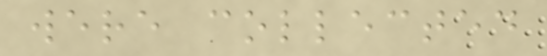were collected
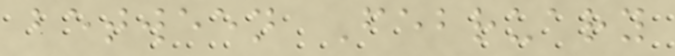between February
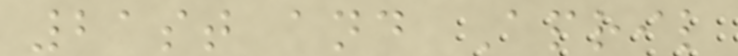21st and April
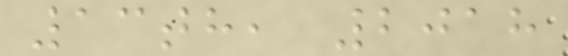13th, 2018
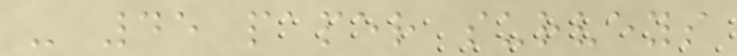- 45 paper surveys
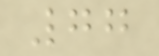77
